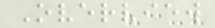Overview
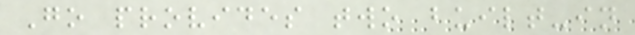Go provides two built-in
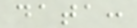data:
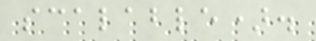scalable).
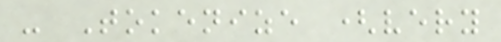- Tokenize (very
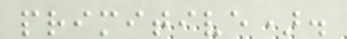primitive).
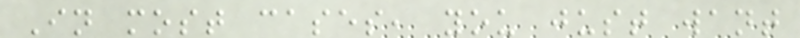In most cases, you just want
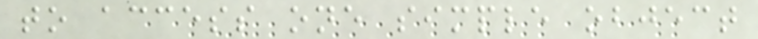to access one simple object
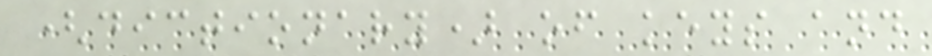(dictionary) of keys and
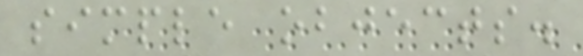simple objects.
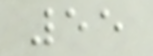55
